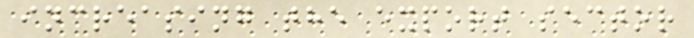increasing the export sector
